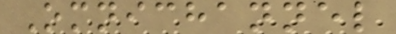Omnichannel
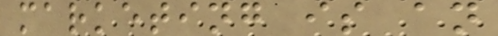marketing is an
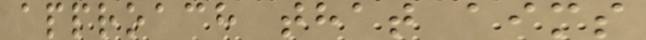approach that aims
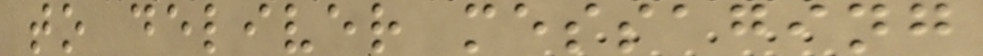to deliver messaging
